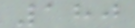180
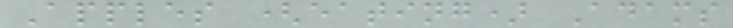Apples (eating) Adams
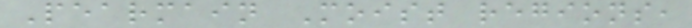Pearmain Moist regions,
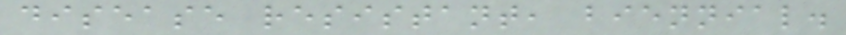disease resistant, biennial.
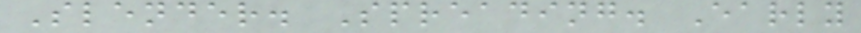Slender. Spreading. Early
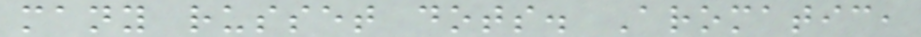many russet dots. Aromatic,
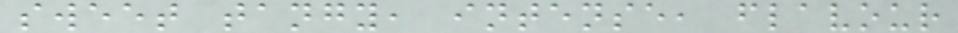sweet tangy, intense, flavour
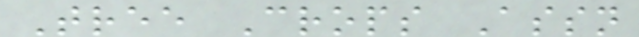Tree Crops Assn
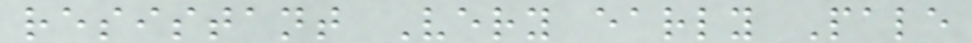resistant Very early Pale
